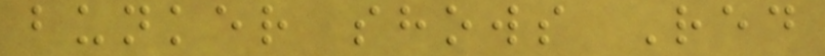bunker shows Red
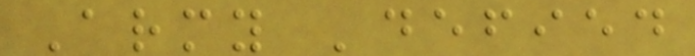Army 'defied
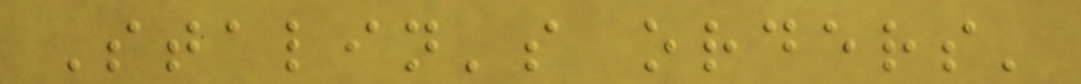Stalin's orders'
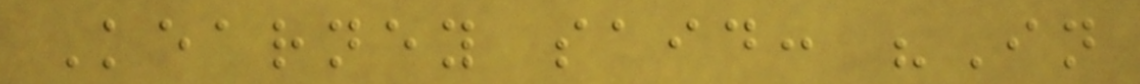Kearney said: "In
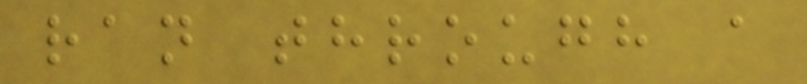ran through a
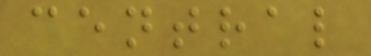central
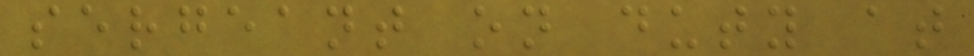sergeant on duty at
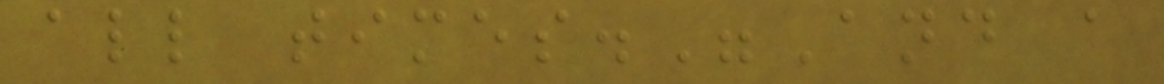all times."And a
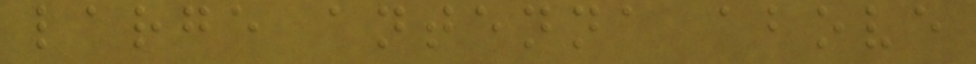large antenna above
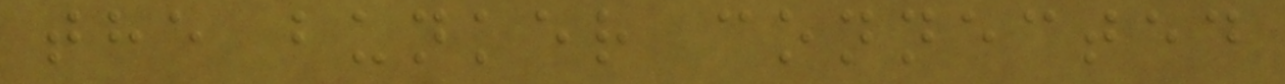the bunker connected
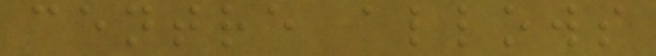centre allows
